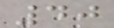40
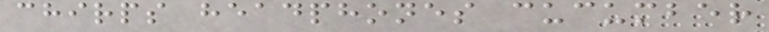chirps headphones cucumber
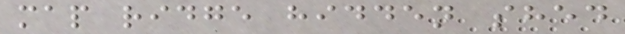map ridge hidden shed
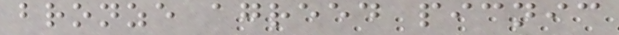bronze agreed picnic
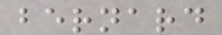bernard
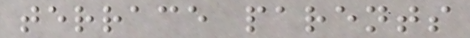terrace parents
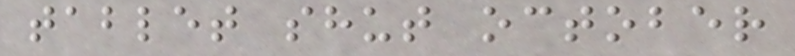tablet shut october
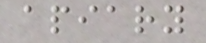apiary
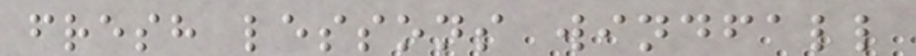fresh lessons windfall
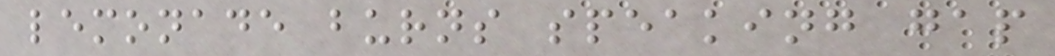lemonade burns speaking gap
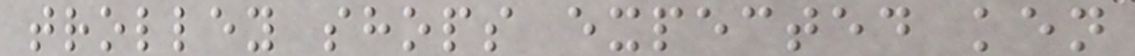trolley shops expected ken
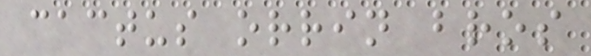cactus orrin bros
